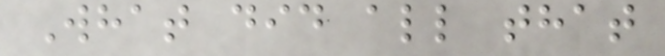What did all that
